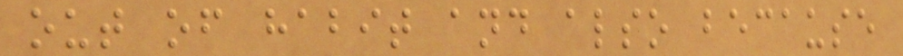out of habit and also because
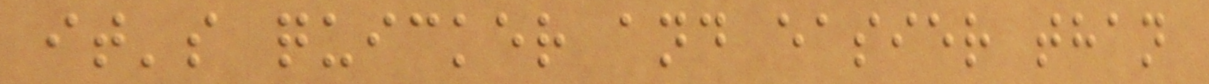it's quicker and easier than
